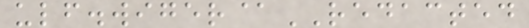ulf.wiger@REDACTED
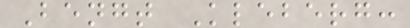Bengt Kleberg:
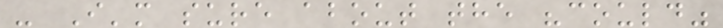- I'm sure about the "could"
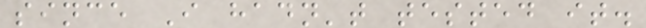since I hadn't tested it.
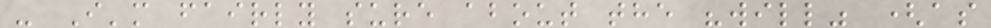- I'm fairly sure about the "will" (as
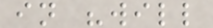in "will
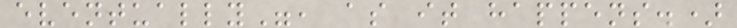eventually", as it happens.)
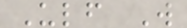Ulf W
